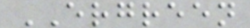ERGREEN
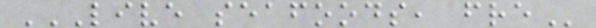LIVE SEAFOODS, FRE
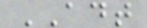ADT
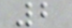2
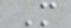M
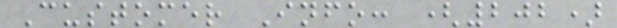Customer Info: (202)
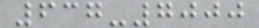637-7000
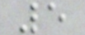5
